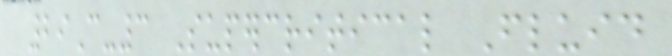29C-3 Supercritical Fluid
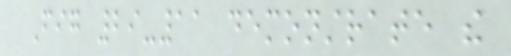Fig 29-11 demonstrate the
